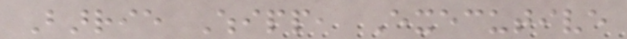Barrie Whipp, Executive
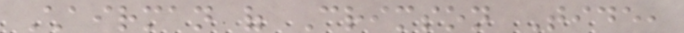Chairman of Crimson Tide,
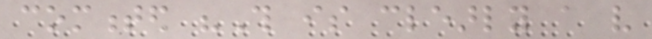commented "This is clearly a very
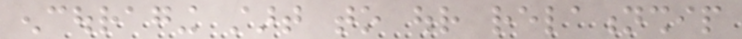encouraging start to our relationship
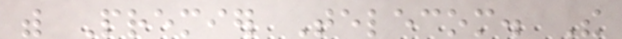with Premier Telecom. The
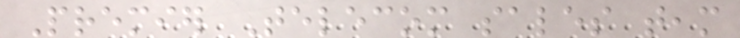Premier Telecom sales team
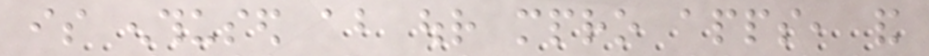is enthused about our mpro apps, and
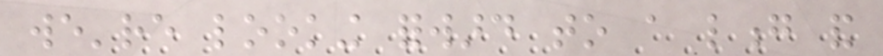we're looking forward to a long and
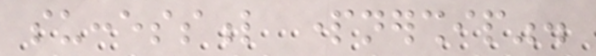successful partnership".
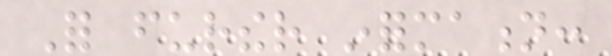For further information:
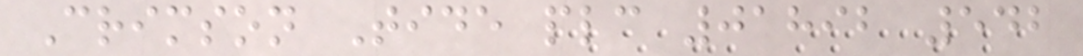Crimson Tide plc 01892 542
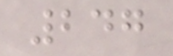247
